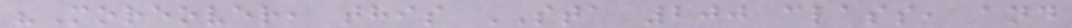"Moreover, this STA 200 class, and
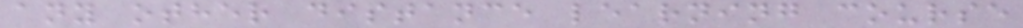any other distance learning course
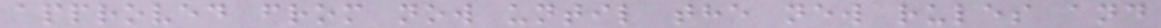approved from now until the new rules and
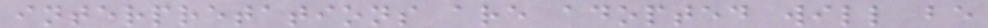interpretations are adopted will be
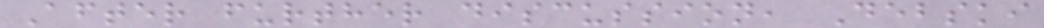After further discussion, Debski
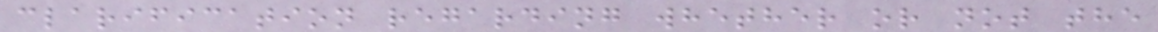clarification regarding whether or not the
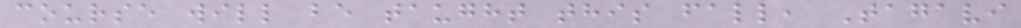course will be taught this fall, Tagavi
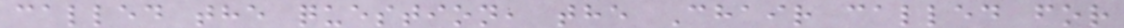called the question, the Chair called for
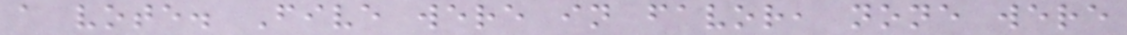a vote. Five were in favor, none were
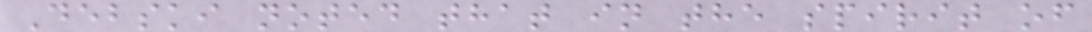Debski noted that in the spirit of
